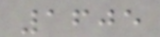1605
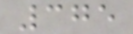375
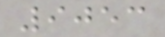9053
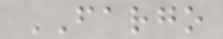FARGO
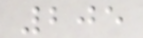205
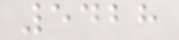5428
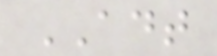ADT
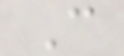C
